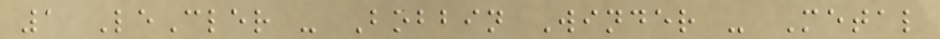1 LeCler - Bobbin Winder - Metal
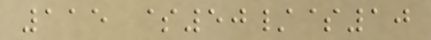115 $50/$10
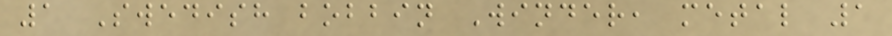1 Swedish bobbin Winder, metal 1
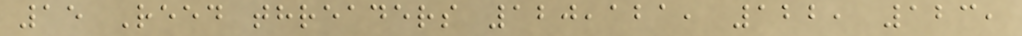15 Reed threaders 120,121, 122, 123,
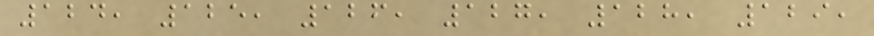124, 125, 126, 127, 128, 129,
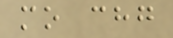mo chg
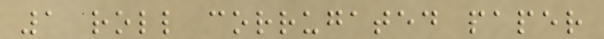1 roll corrugated paper
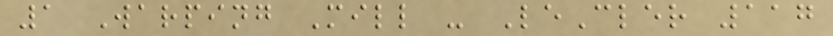1 Warping Mill - LeCler 117
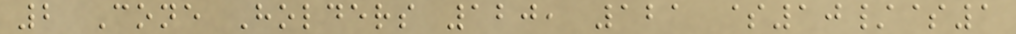2 Cone Holders 120, 121 $10/$1
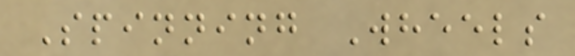Spinning Wheels
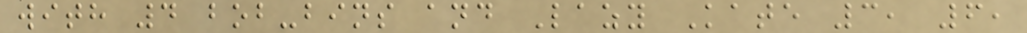with 4 bob-bins and Lazy Kate 3, 6,
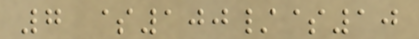7 $100/$10
